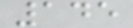145
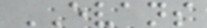EVANS
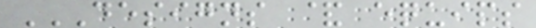DESIGNS & EQUIPS
